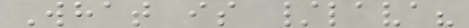What is /lava?
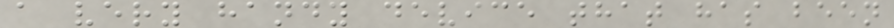a very handy device that has been
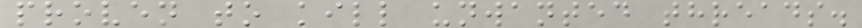proven to kill unwanted threads.
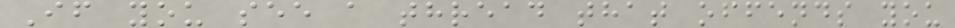If you see a thread that offends you
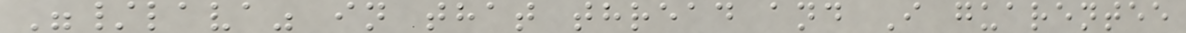"/lava" in that thread and I guarentee
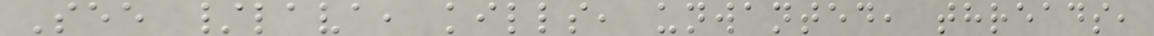See /lava, kills, unwanted, threads,
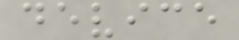device
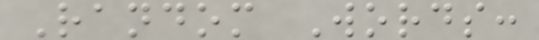Random Words:
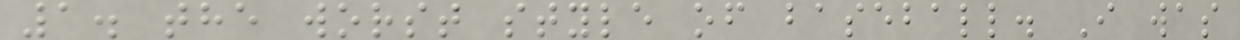1. the worst style of baseball. I was
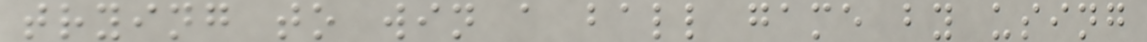trying to win a ball game by using
